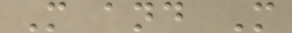M and M
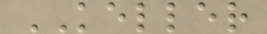KELLER
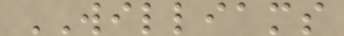WILLIAMS
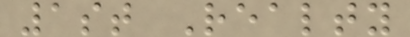1st Realty
